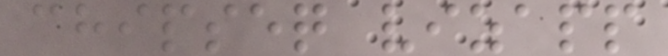chipseq vizapp
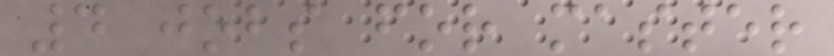4 jobs for master
